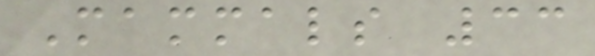Mammals 33
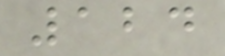124
